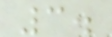3.
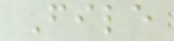File
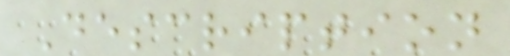Description
